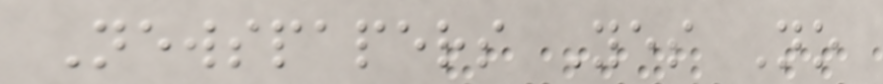Newspapers Yes No
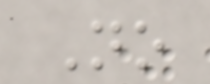No
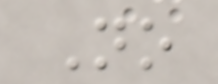No
